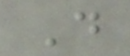D
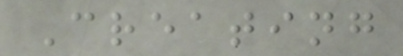Creating
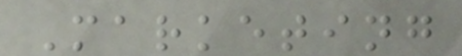Marketing
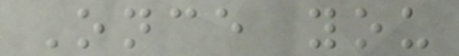Once you
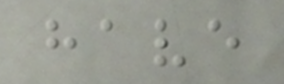have
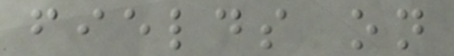fields on
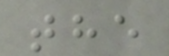the
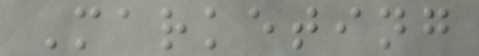Marketing
